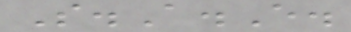S.A.E.
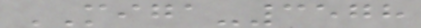MIGA-3578
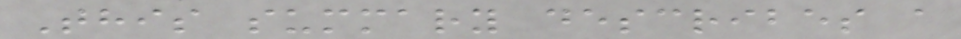This summary describes a
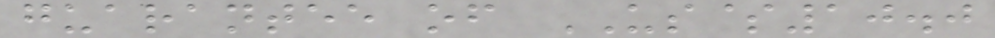guarantee of US$10.0
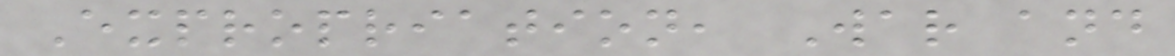Expropriation, War and
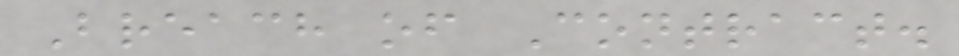Breach of Contract.
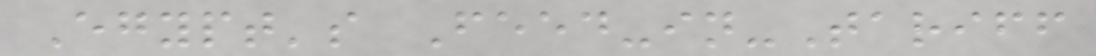Egypt's Feed-in-Tariff
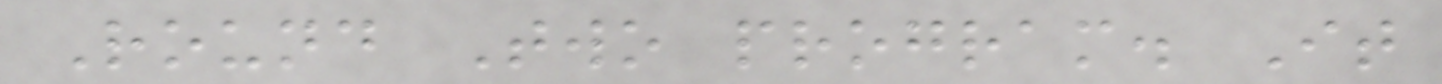Round Two program. It
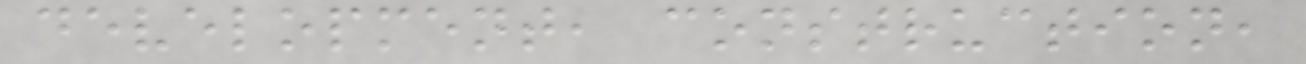development, construction,
